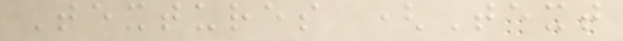Textures (Text
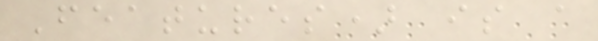Features) is a
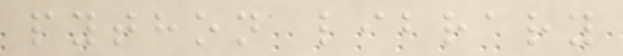python library
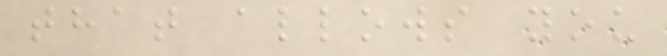that allows you
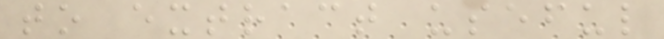to extract useful
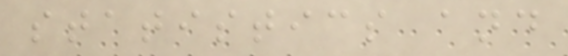statistics and
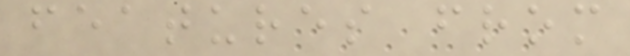features from
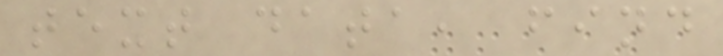text data, find
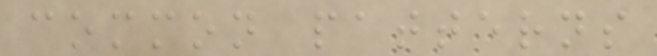common patterns
